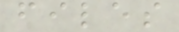files
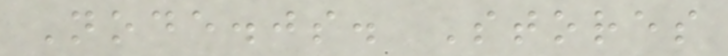Node.js. Stores
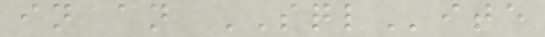in an SQLite
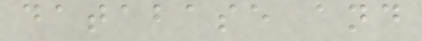database and
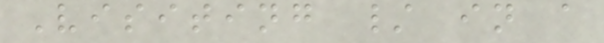Visiting / in a
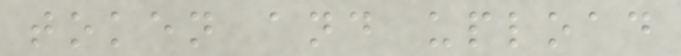token and upload
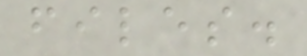files.
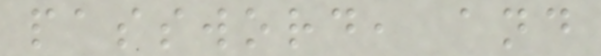password, and
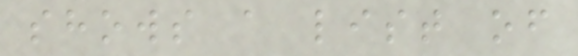shows a list of
